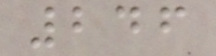246
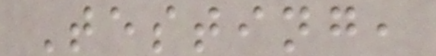Testing,
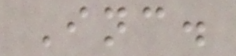Inc.
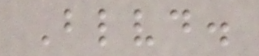Blvd.
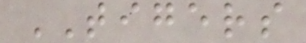TIGERS
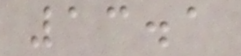13.1
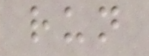run
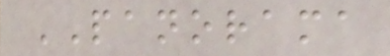PANORAMA
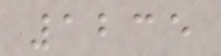1235
